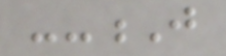--J
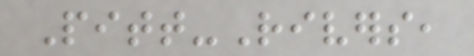Pitt-Rivers,
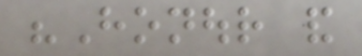"Honour and
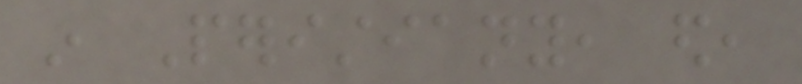in Peristiany, ed,
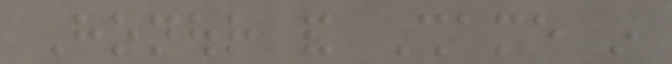Honour and Shame in
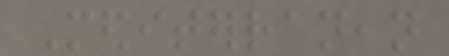Mediterranean
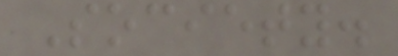Society.
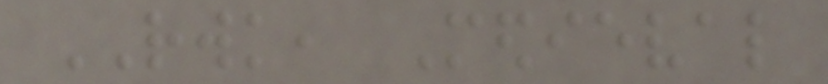RWK, Medieval
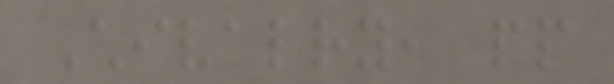Chivalry, pp
